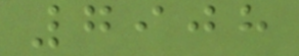7908
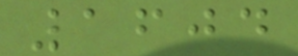1604
